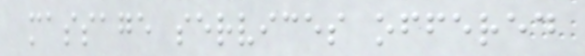massage services offered
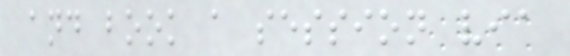and book a session via
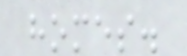homes.
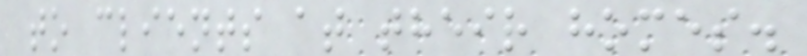to clients at their homes.
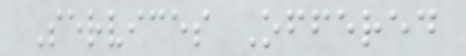Services Offered
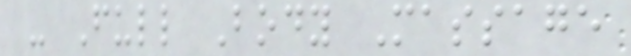- Full Body Massage
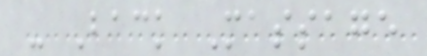- Back Massage
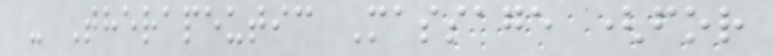- Therapeutic Massage (for
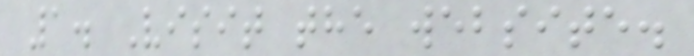1. Visit the website.
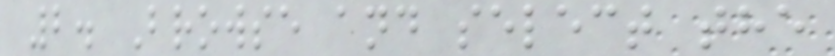2. Browse and select the
